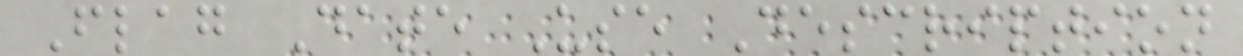Flag Date Use Description
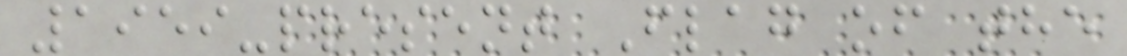1959-present Flag of the
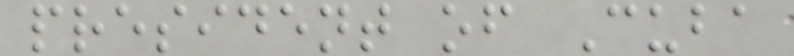president of Cuba
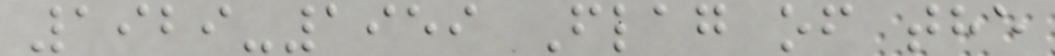1929-1959 Flag of the
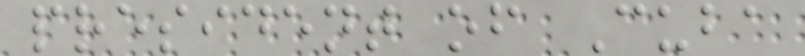president of Cuba
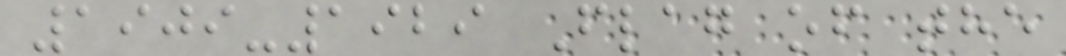1909-1929 Flag of the
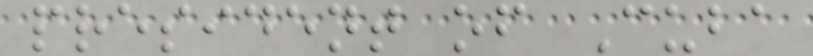president of Cuba
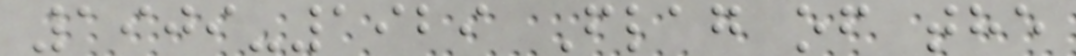1909-1929 Flag of the
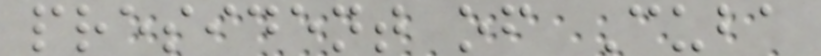president of Cuba
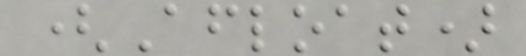(Afloat)
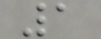1
